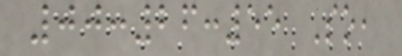00:26:55 So,
